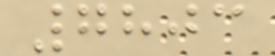7803
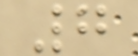7
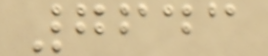7643
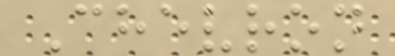Chevron
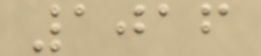1016
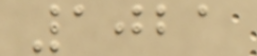1021
